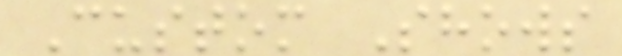Custom Shows
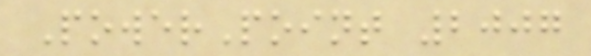PowerPoint 2007
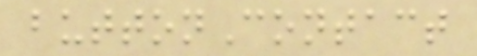buttonContact
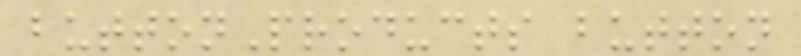buttonProducts button
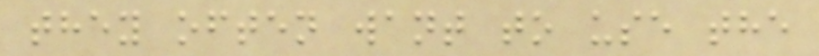they often want to use the
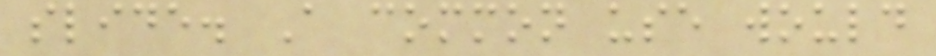slide. A common use would
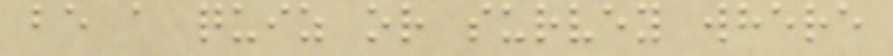be a quiz or survey where
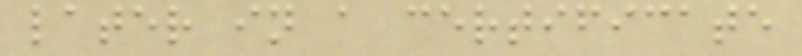later in a certificate
